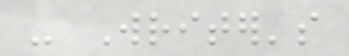- Writer's
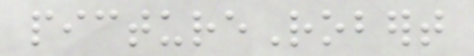pictureRobert
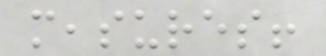measures!
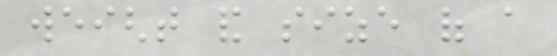weight and size of a
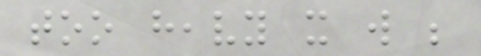too heavy it will be
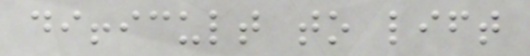difficult to lift
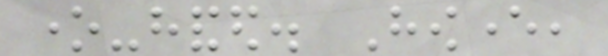one-handed. However,
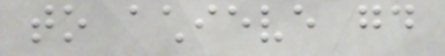to achieve good
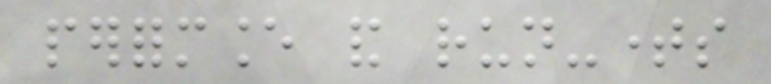performance and run-times
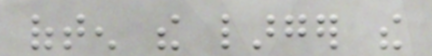often the larger the
